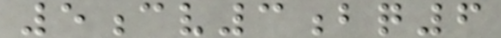5cv3bq6
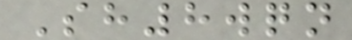Sh8wqn
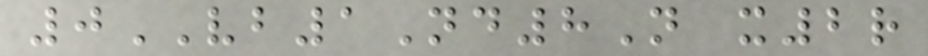0VB1Nd8N x2r
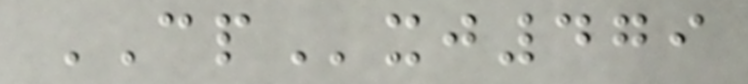CPxj479
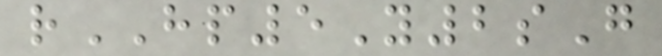rHP5Y2sG
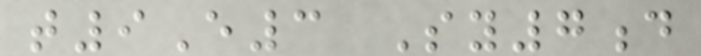t9E3 Sy7d
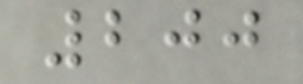200
